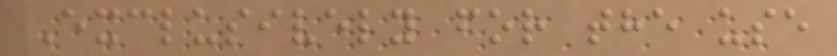Exclusively for the use
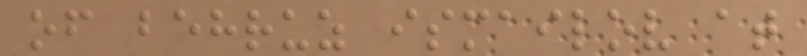of behruz ismailov at
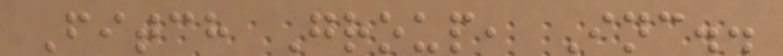Fitch Group, Inc..
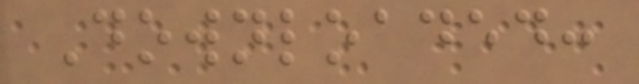Downloaded:
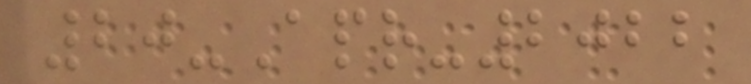20-Apr-2022
